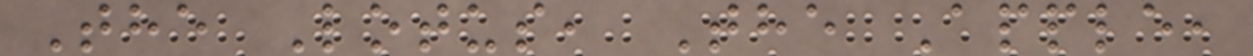The Lotus, The Apple,
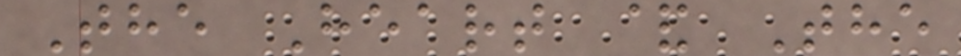The Heart & The
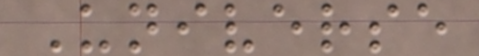Universe
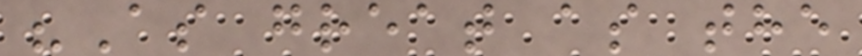"As great as the
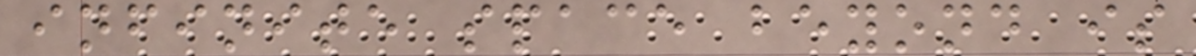infinite space beyond is
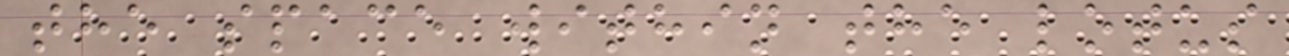the space within the lotus
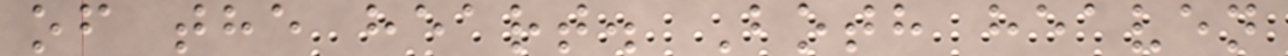of the heart. Both heaven
